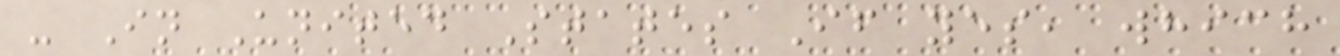- In United States If yes, which
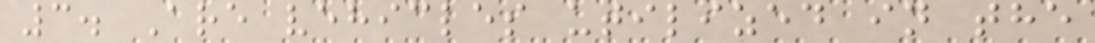3. Are vehicles utilized in the
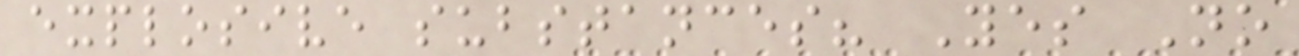explosive substances? Yes No
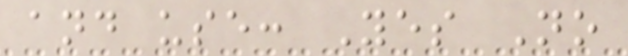and use: Yes No
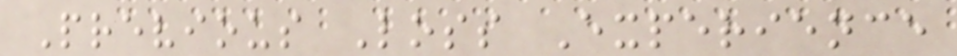Previous Loss Experience
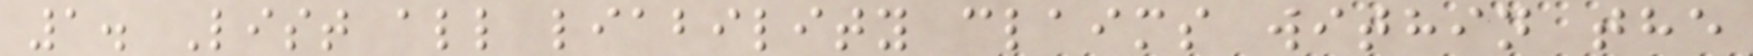1. List all liability claims within the
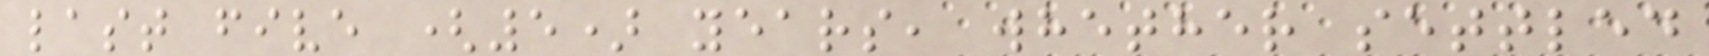last five (5) years, whether settled
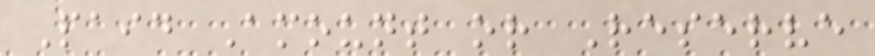Paid Amount or Reserve
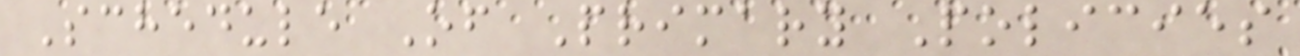Schedule Of Primary Policies
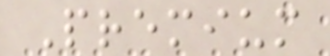Premium
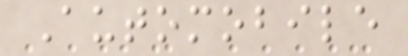Automobile
